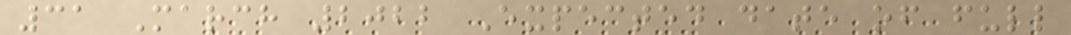31 March 2022 Expected date of full
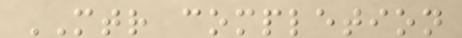MTR completion
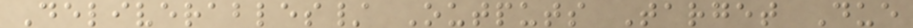Deliverables/ Outputs Target Due
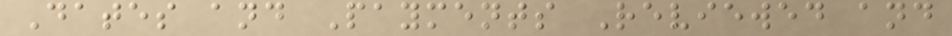Dates and Payments Reviewed and
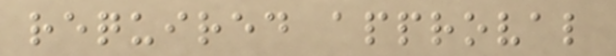required approval
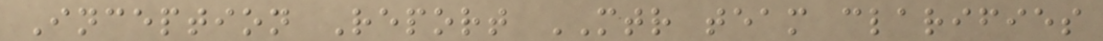Inception Report MTR team clarifies
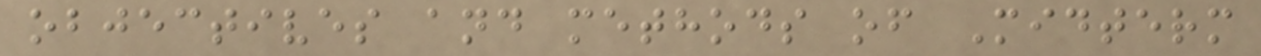objectives and methods of Midterm
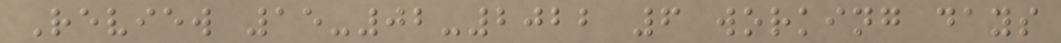Review 15-02-2022 6 working days
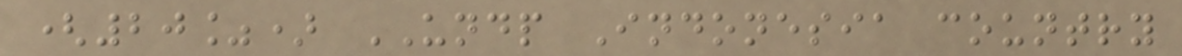(20%) UNDP Indonesia country
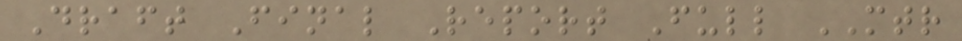Draft Final Report Full MTR
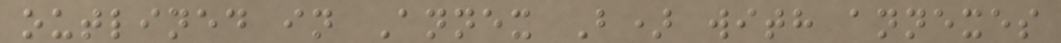outlined in Annex B) with annexes
